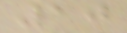10
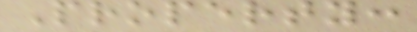Property:
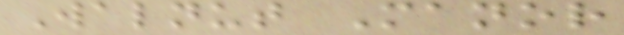Walnut Manor
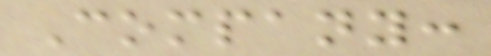Company:
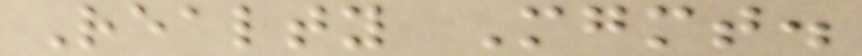Realty Mgmt.
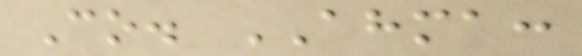Co. AHMA:
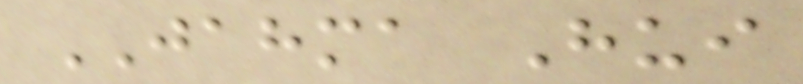JAHMA Hui
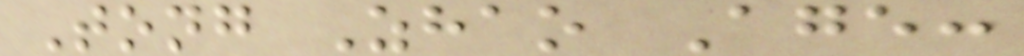Tong Zhao Age:
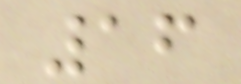16
